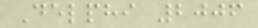Delphi 2006
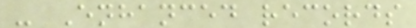- Enhanced records
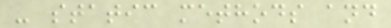- static methods and
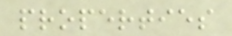properties
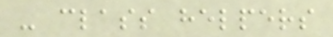- class helpers
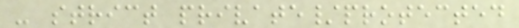- strict private/protected
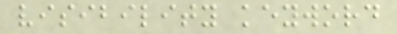visibility keyword
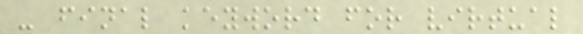- final keyword for virtual
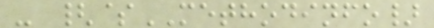- {$METHODINFO}
